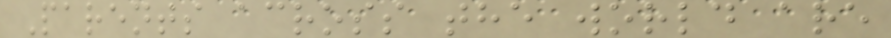Parents across the world are
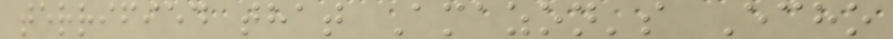terrified that Amazon's Echo
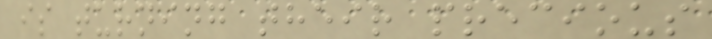is turning their precious
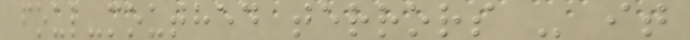foul-mouthed terrors - it
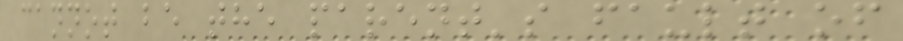cannot be the parent's fault of
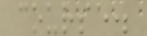course.
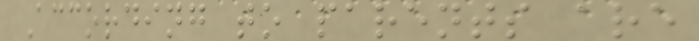According to parents are
